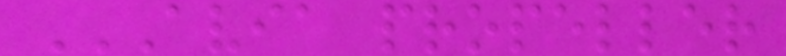AVIA PROPELLER
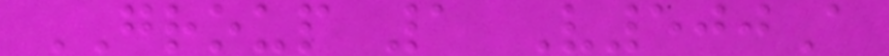GROUP 1 V500A
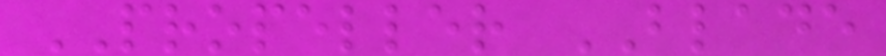PROPELLER BLADE
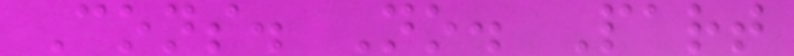Cons. No. Part
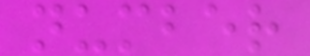number
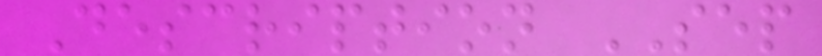Description SEP
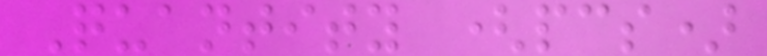Quantity (pcs)
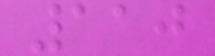110
